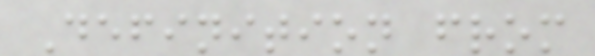Definition from
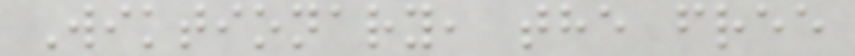Wiktionary, the free
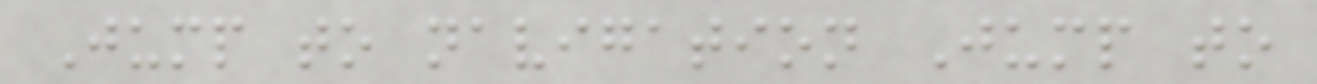Jump to navigation Jump to
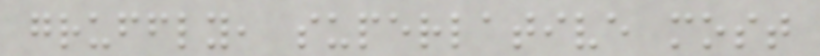gruffly, superlative most
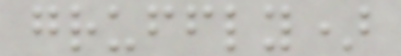gruffly)
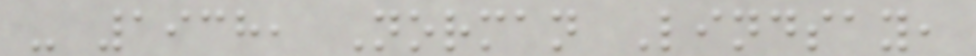- 1938, Norman Lindsay,
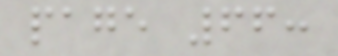page 66:
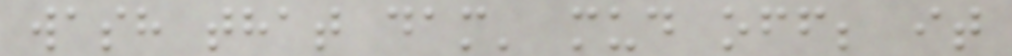wash that dam' mud off; it
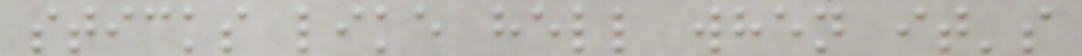sticks like hell when it's
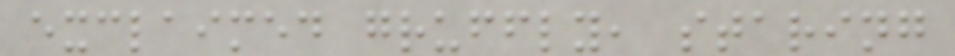exclaimed gruffly, staring
